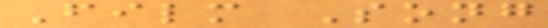Film Song
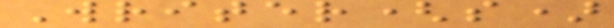Writer(s)
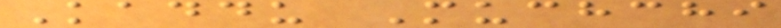Kaddu Muchchi
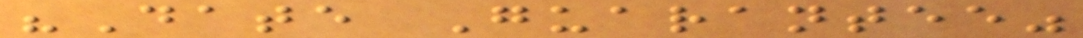"Date Guarantee"
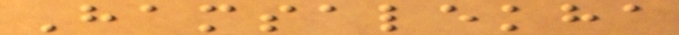Hamsalekha
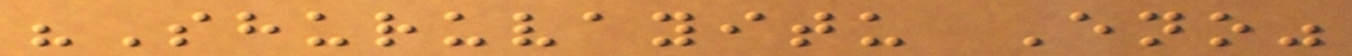"Shuruvayitu Eno"
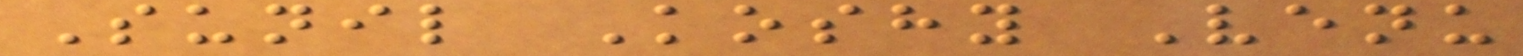Sunil Koshy Venu
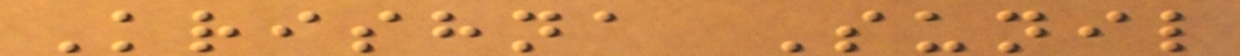Krishna Sunil
